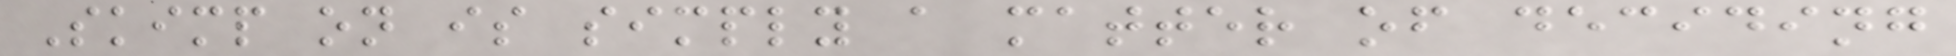Skimp on is simply a matter of deciding
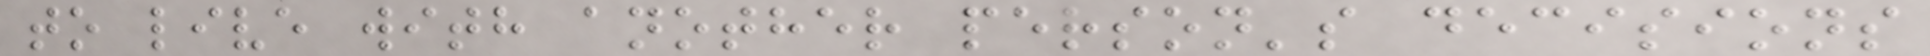to live with another person's decisions
